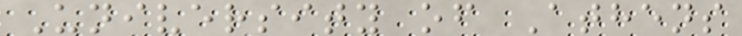University of Athens
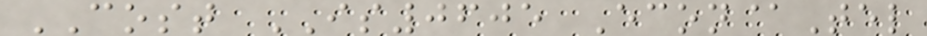COST IS0605 Econ@Tel
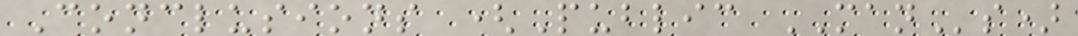Conclusions (Public MANs)
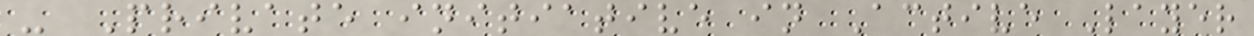- Private initiative in Active Layer
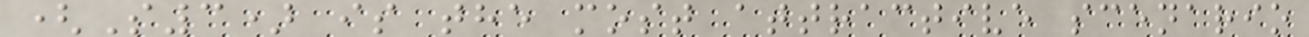(S3) is the most attractive scenario
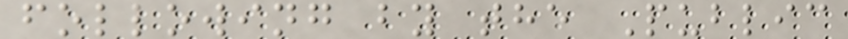following by the Public
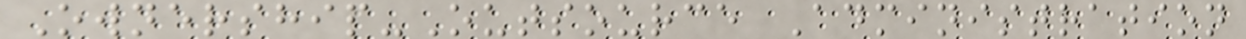Ownership-Outsource Administration
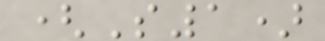(S1)
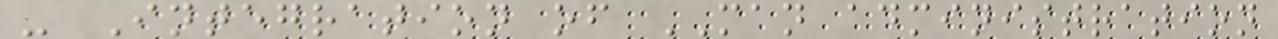- Integration of MAN administration
